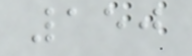150
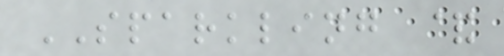SPARKLING &
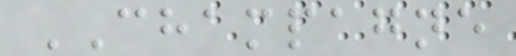CHAMPAGNE
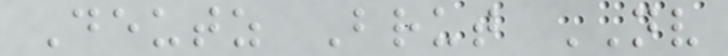Deutz Brut NV
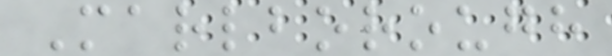Marlborough
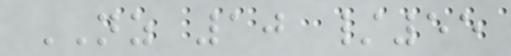NZ 10 /55
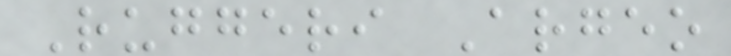Ruggeri Argeo
